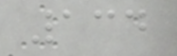134
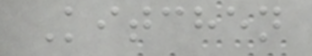Kitchen
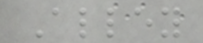Alley
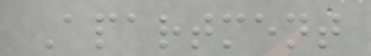Apartment
